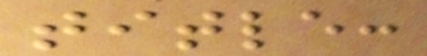title:
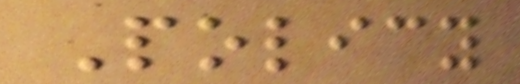Policy
